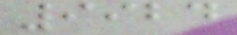9924
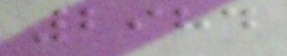2984
